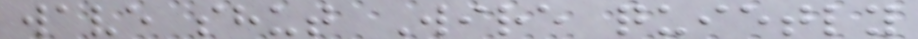wave shut Wire quietly
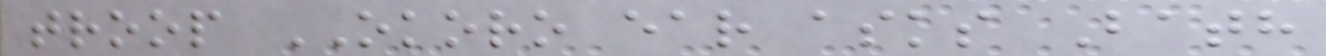troop OKORO ear asks Bath
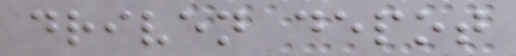driven depot
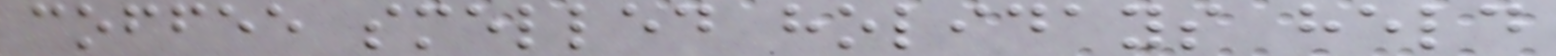coffee smelled holidays held
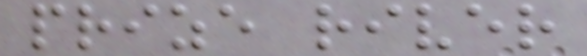prize river
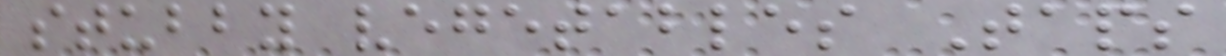stubby vegetables Taps
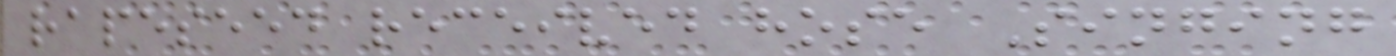rapeseed received hose Singing
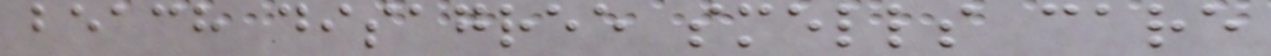beach disagree smells care
